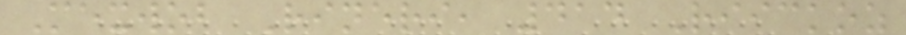Mexwob Rineri, 414 Riickoz
